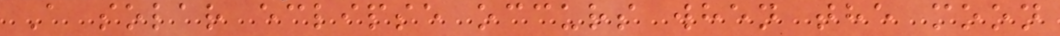A solar eclipse occurs when the moon
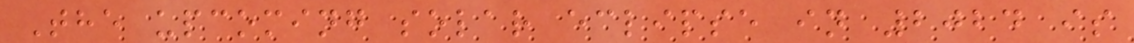The upcoming solar eclipse in 2024 is
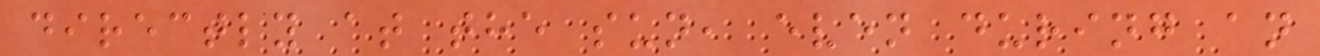directly at the sun, even during an
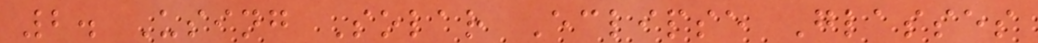2. Using Solar Eclipse Glasses
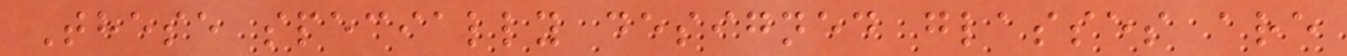These specially designed glasses are
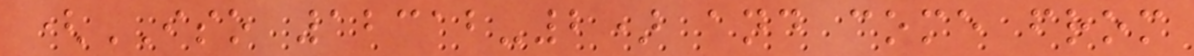(ISO 12312-2) and come from
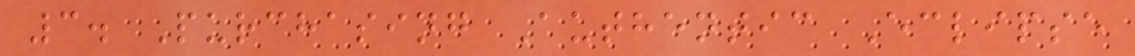3. Purchasing Authentic Eclipse
